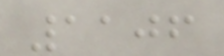1106
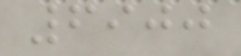6900
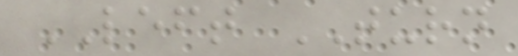LEFT TURN
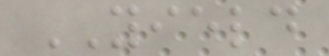YIELD
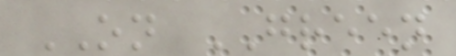ON GREEN
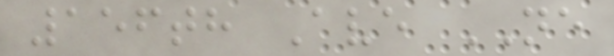156th Ave NE
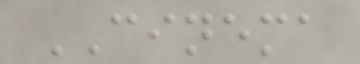CINEMA
